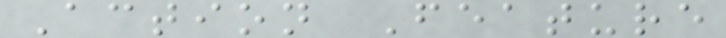Action Feature
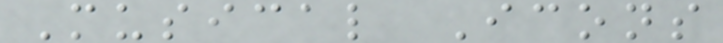Musical Icons
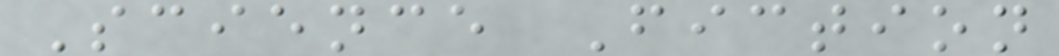Science Fiction
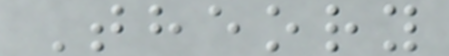Theory
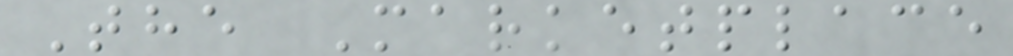The Marketplace
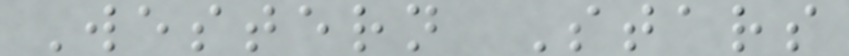Western Stars
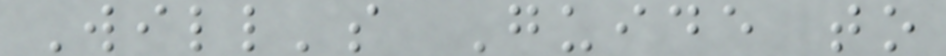Will's Guide to
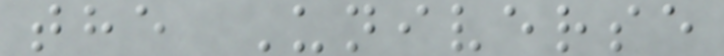the Universe
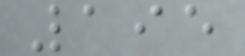195
